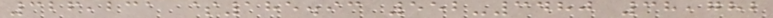326,231 $185.93 552-3480 38,782
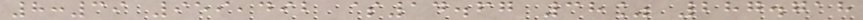8:39 959,492 $14.67 38% 287.718
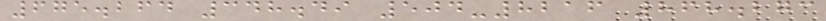675.264 348.49 504-8216 868.273
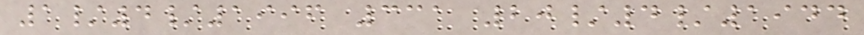1/4/1996 331 20/4/1944
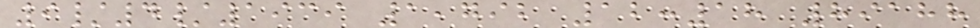9/4/1939 1,792 12:18 89188
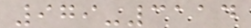979-3114
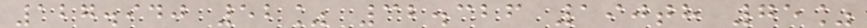127.940 52% 32.326 190th 75%
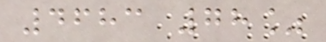4683 78%
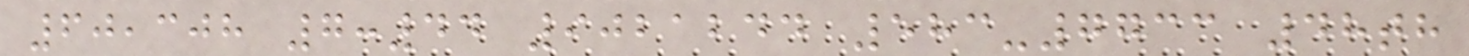60,308 7:44 9021244 583-7733 48th
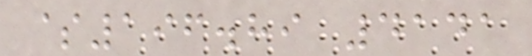$196.89 4141
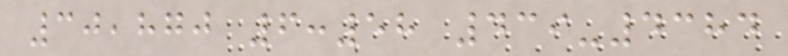30,870 6:58 439-4384
